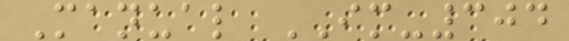Manual IM-304
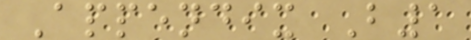Appendix B1
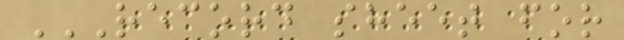RECORD SHEET FOR
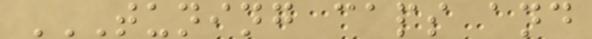TUNING CAPS AND
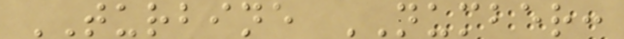TURBINE NUMBER:
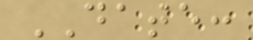DATE:
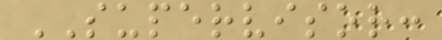SUPERVISOR:
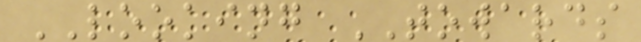LOOKING TOWARDS
